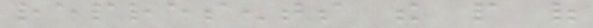represents the people of
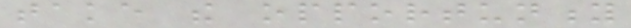take the opportunity
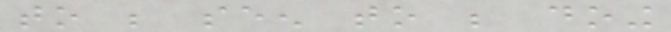to be seen to be doing
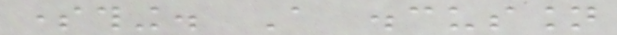something. A discussion
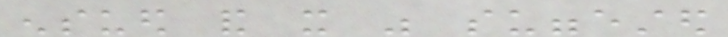ensued and it was suggested
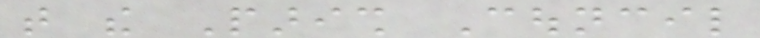that the Parish Council
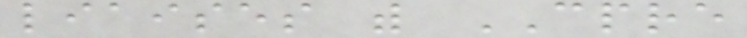liaises with CPRE
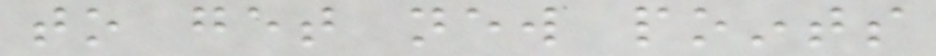to get new points
